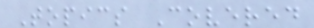Topics Covered
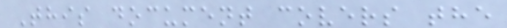This document covers the
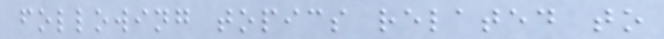following topics related to
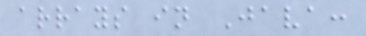arrays in Java:
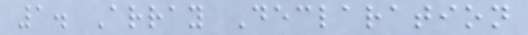1. Array Declaration
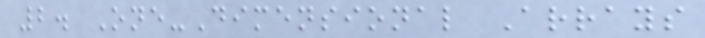2. One-Dimensional Arrays
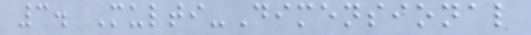3. Multi-Dimensional
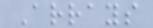Arrays
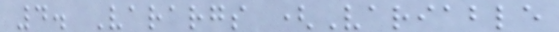4. Varargs (Variable
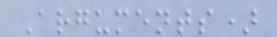Arguments)
